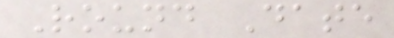Round Date
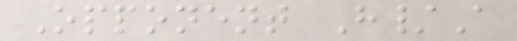Opponent H/A
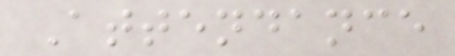Attendance
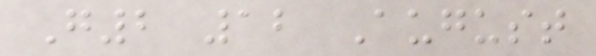G2 12 August
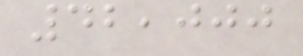42,000
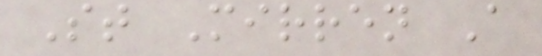St Mirren A
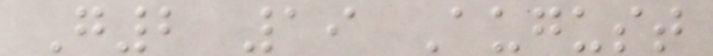G2 19 August
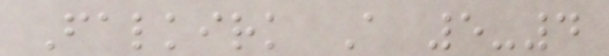Falkirk A 5-4
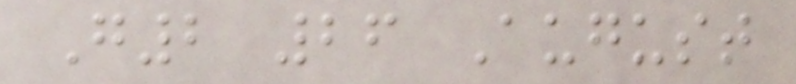G2 26 August
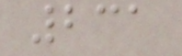231
